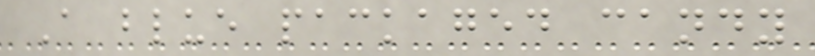A blue packaged candy
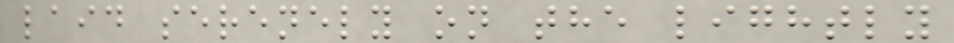laid serenely on the lightly
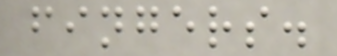fingers.
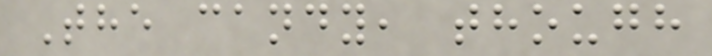The candy, though
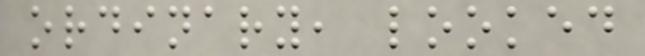ordinary, looked
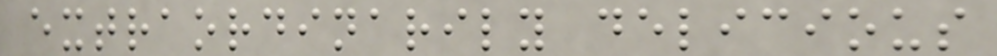extraordinarily delicious
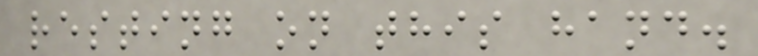resting on this hand.
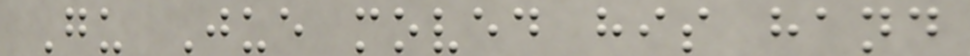Gu Jue moved his hand
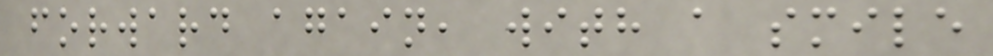forward again, with a smile
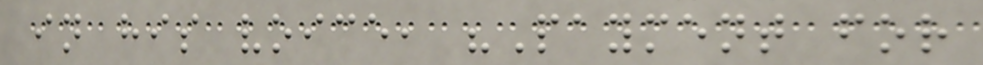in his voice, "Payment for
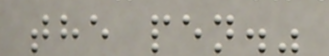the pen."
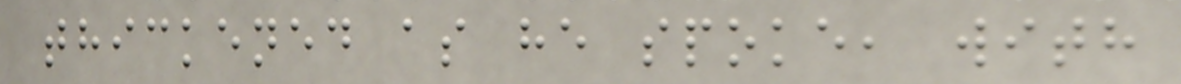thickened as he spoke, with
